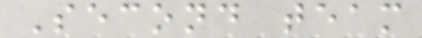Second team
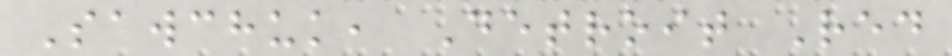Sawchuk, Detroit Red
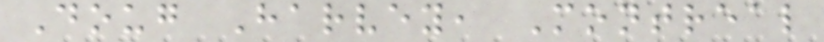Doug Harvey, Montreal
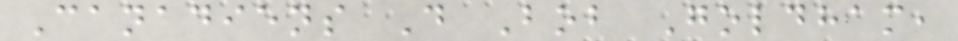Canadiens D Bob Goldham,
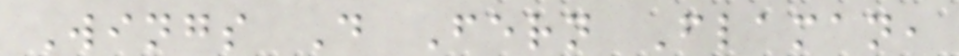Wings D Fern Flaman,
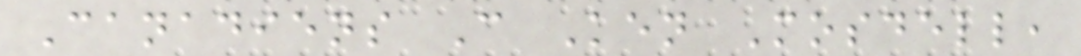Canadiens C Ken Mosdell,
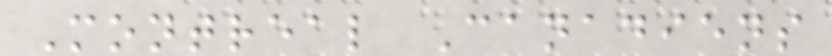Montreal Canadiens
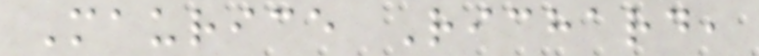Maurice Richard,
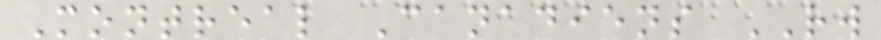Montreal Canadiens RW
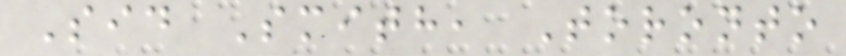Sid Smith, Toronto
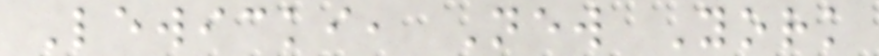Lewicki, New York
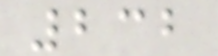232
